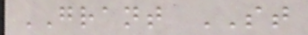GRANT ST
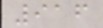916
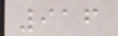916
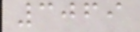3069
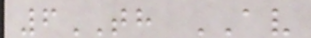6TH AV
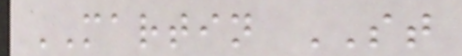MARTIN ST
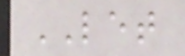LET
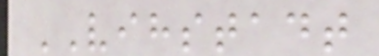VIHSTADT
